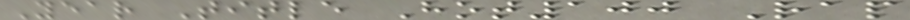Year Title Hot100 Rap
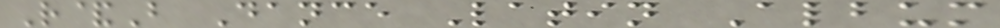R&B Dance Latin Album
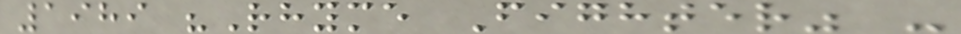1989 "Rhyme Fighter" -
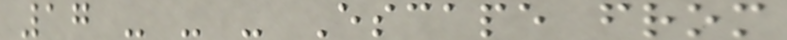17 - - - Escape from
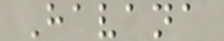Havana
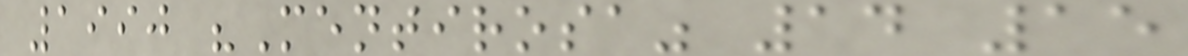1990 "Mentirosa" 14 15
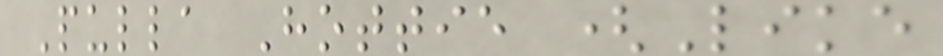Pulla Hottie (Like
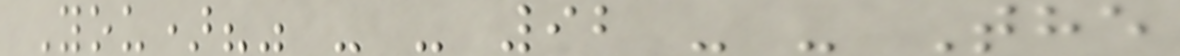You)?" - - 92 - - The
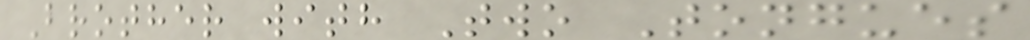Brother with Two Tongues
